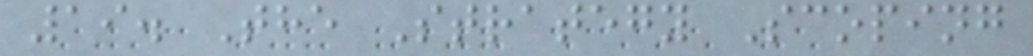19. The Strategy Scoping
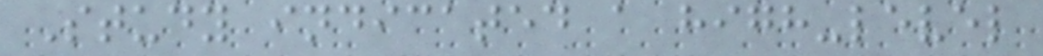Study indicated a high-level
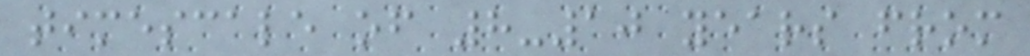timescale of 8-10 years from
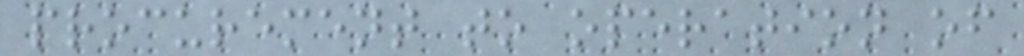procurement to operation of
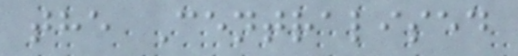the Centralised
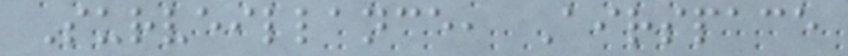Surveillance, Airspace
